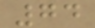74
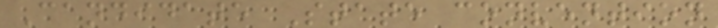Candidate State convention
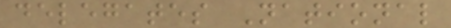delegates National
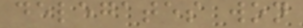delegates won
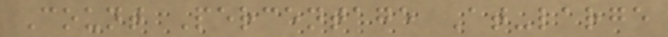Count Percentage At-large
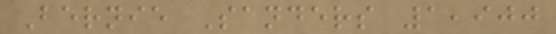Bernie Sanders 1,900
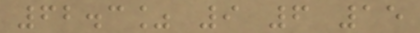62.3% 9 6 15
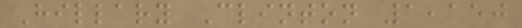Hillary Clinton 1,150
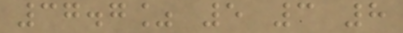37.7% 5 3 8
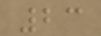23
